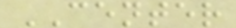CENTER
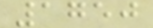1750
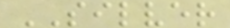SILVER
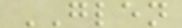GLEN
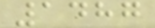1487
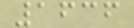1636
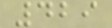429
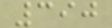390
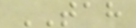TAH
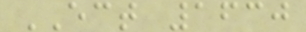ECT 1630
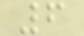6
